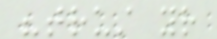"trust your
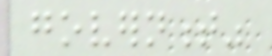government"
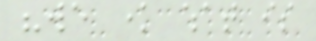"we know what is
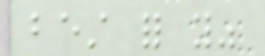best for you"
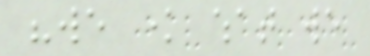"we know what we
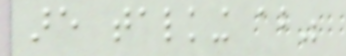are talking about"
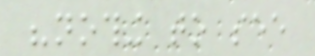"nothing to see
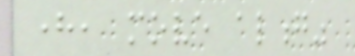here, move along"
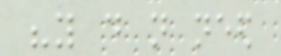"you do not need
